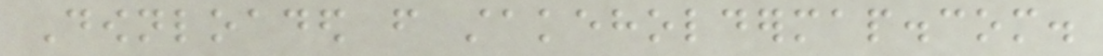Downloaded from stakeholdermap.com.
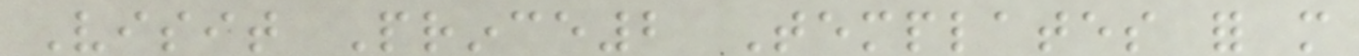Visit Prince2 Templates for more
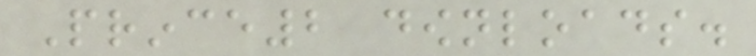Prince2 downloads.
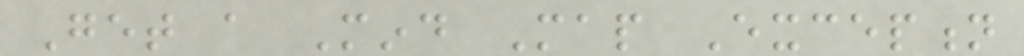Get a Mind Map Exception
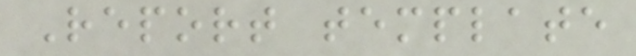Report template
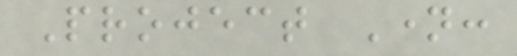Project Name:
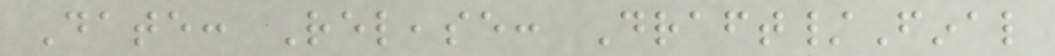Date: Release: Draft/Final
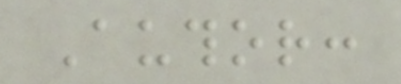Author:
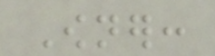Owner:
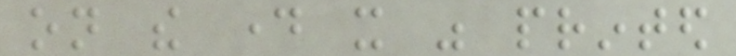on the day it was printed
